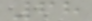68
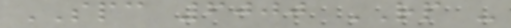SPC 6000 RP -
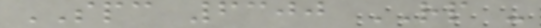SPC 6300 RP -
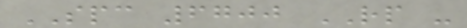SPC 6700 RP -
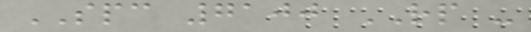SPC 7100 RP -
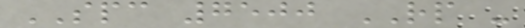SPC 7500 RP -
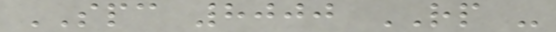SPC 8000 RP -
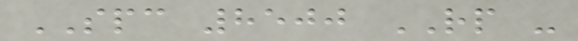SPC 8500 RP -
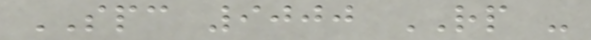SPC 9000 RP -
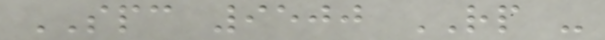SPC 9500 RP -
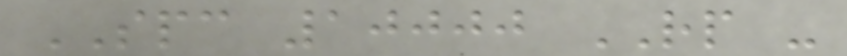SPC 10000 RP -
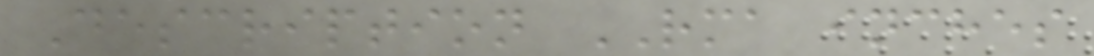Description RMA inches
